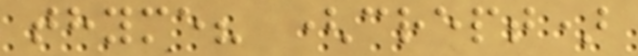thyme? (crept)
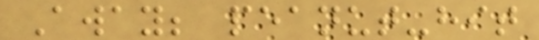Away; peanut-hit
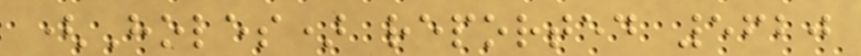(Holes) reported 5620
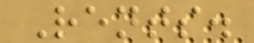Rents.
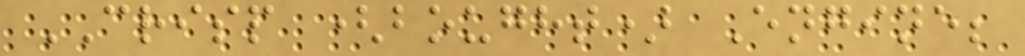CRISP (bought) Engine;
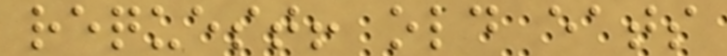request! old eats
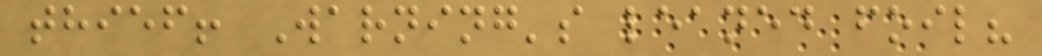thief! Warning's leaned foil?
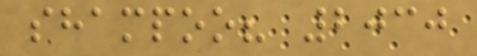shampoo? 2030
